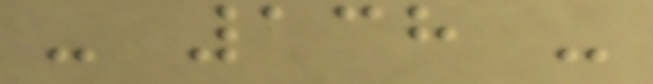- 138 -
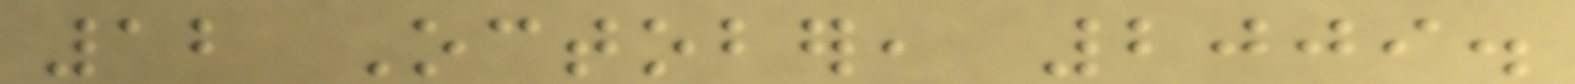12 October, 2009.
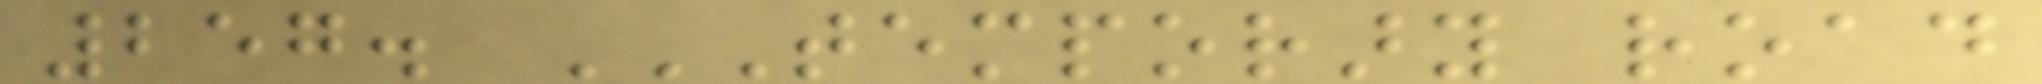257. TEMPORARY ROAD
